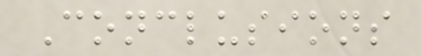Conclusions
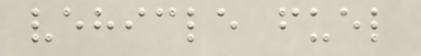vehicle fuel
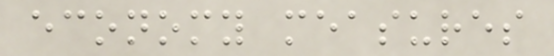economy measures
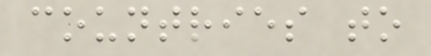countries to
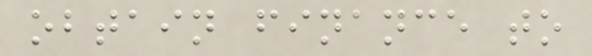obtain finance to
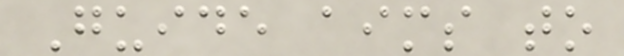Guide aims to
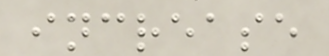increase
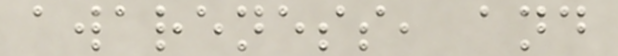awareness, and
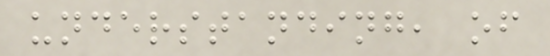understanding, of
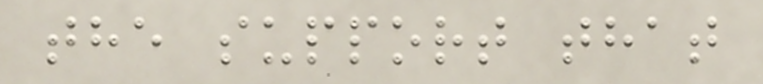the support that
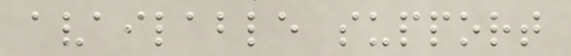available support
